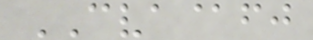CVA@fj
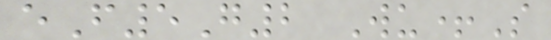eF5G2 Wu+S
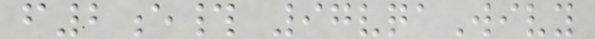f2e# 97vqaWivy
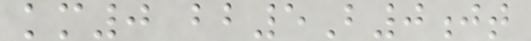km0 bb5B0jt
